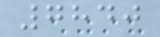7840
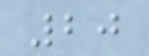20
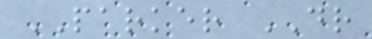PARKER DR
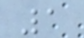1
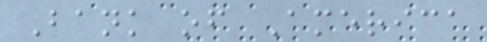Bank of America
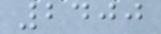2400
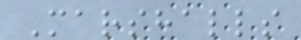Marshalls
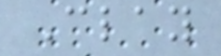Clay
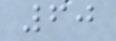60
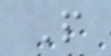P
